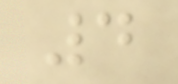4
